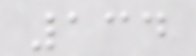134
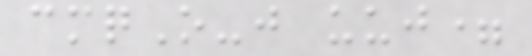cmqO-j uuj=
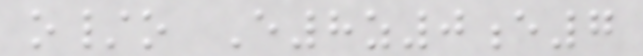o/o E8z0e7
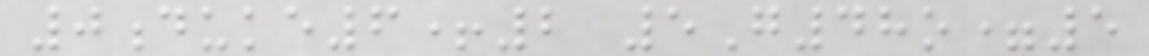0duke6+2 5G48o=5
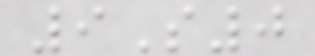9S0
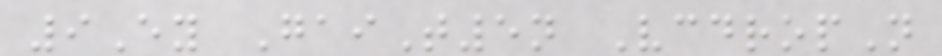9Ey GaiT5n VcdropN
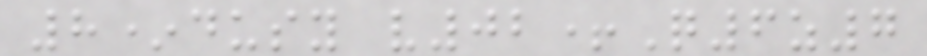8*dusy v02+Q6z7
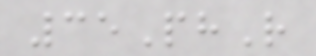35PhR
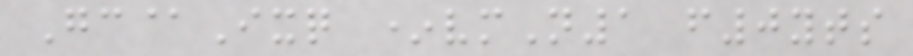Gc@Ixq *vmN1 f0yts
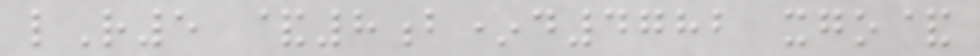lR5 &8b*d4782 xgo&
